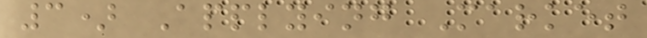3) Applying Market
